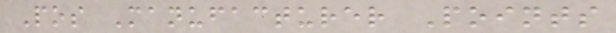Pos Manufacturer Points
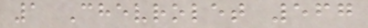1 Chevrolet 567
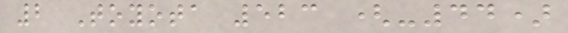2 Toyota 523 (-44)
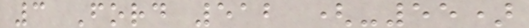3 Ford 512 (-55)
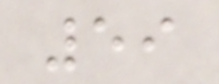59
